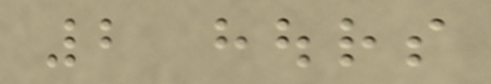2 hours
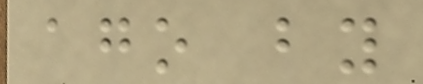ago by
